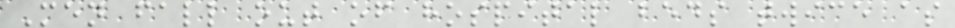Men fall out of hospital beds twice as
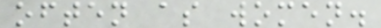often as women.
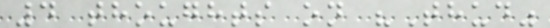4 thoughts on "Thud"
